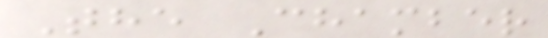The Chamber
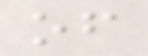of
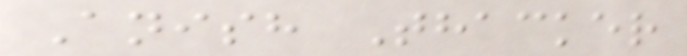Anish Thacker
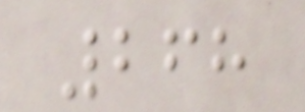268
